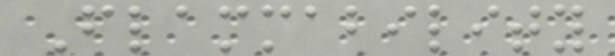Flammability
